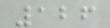126
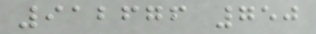912676 750
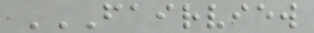FAIRVIEW
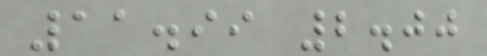11.99 2.00
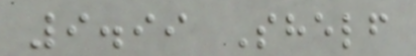9.99 Shelf
